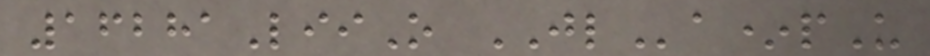16281LiiO JLa*pU
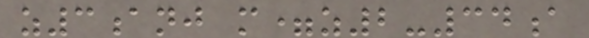z3anj m=z2-34a
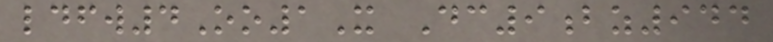ldfw4Oo1X Dc9bz944
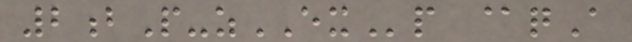2bP-zEXp @qA
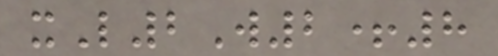xL2W2+8
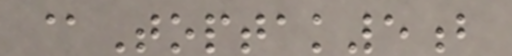@Toptak5b
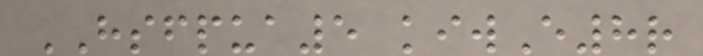HSFPUA5 kiwE8r
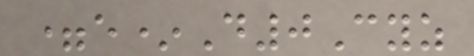=e*D0Cyz
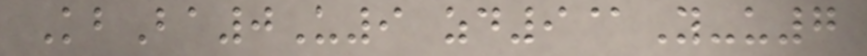KbBa0U9 zd9@Y-u7
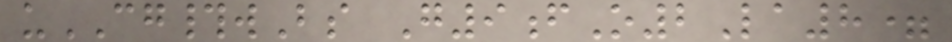uCG#wBs G9fO2La8=
